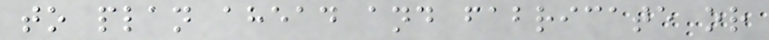to plan ahead and fabricate or
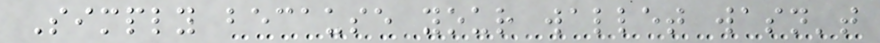Simply because your wallet wasn't
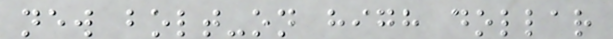new bolt-on high dollar
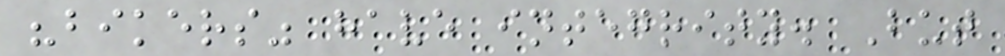"bikers" have integrity. But
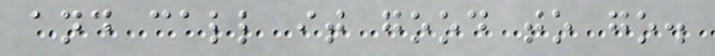and call it good to go.
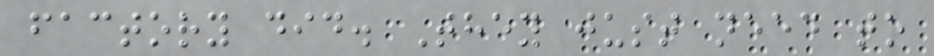factory did. They just need to
